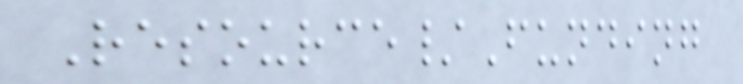Resource/Funding
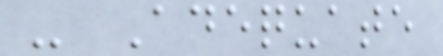- Adequate
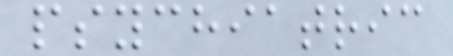psychiatric
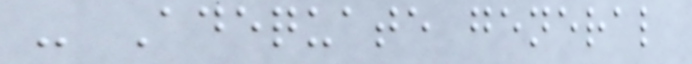- Adequate general
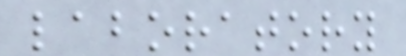laboratory
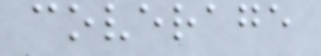coverage
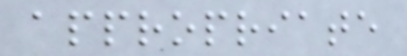appropriate
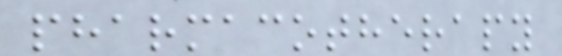pharmacotherapy
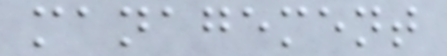management
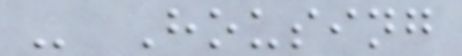- Housing
